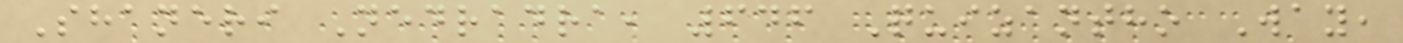Shaneri Nedradra, 646 Quizantho Way,
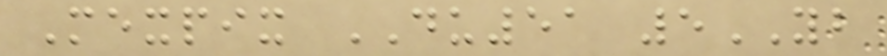Mexpix DU51 5YB
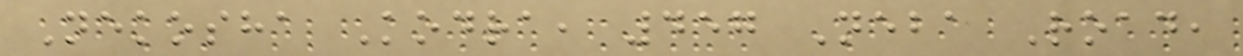Nekosha Kodra, 457 Neba Road,
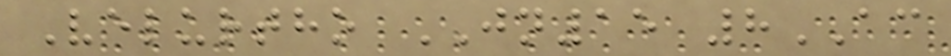Velurtho JN15 8AC
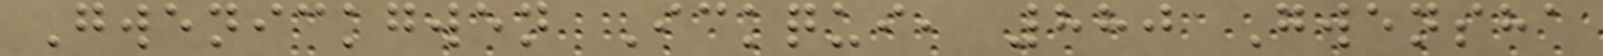Gwenickgwen Ickqui, 880 Gwensha
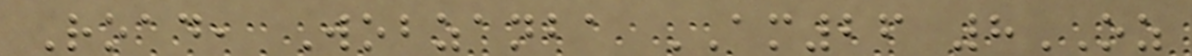Road, Wobzanba AM26 8OZ
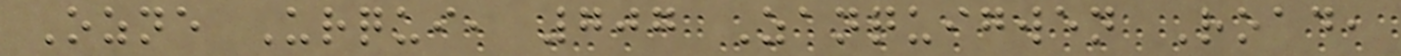Ozne Urqui, 707 Zanquigwen Road,
